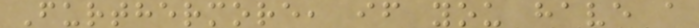Furthermore, if you have a
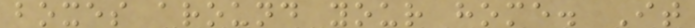boxes around your home. It
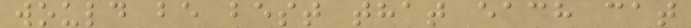would be best that each cat
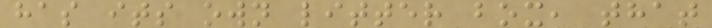has its own litter box, that
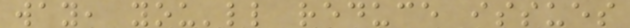way, you'll reduce issues
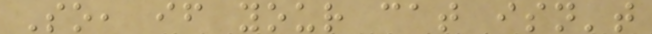So, if your cat isn't
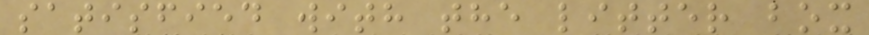satisfied with the litter box
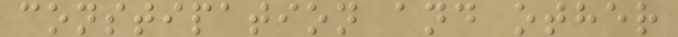constipation and other
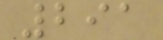291
